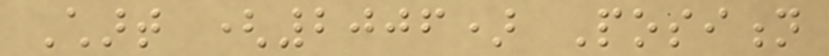Chart (2006) Position
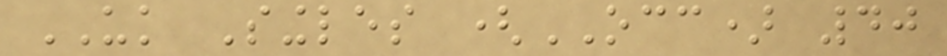UK Singles (OCC) 40
